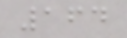164
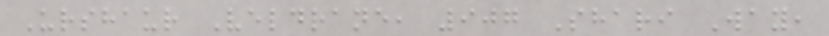Urshaur Veldrane, 907 Shari Way,
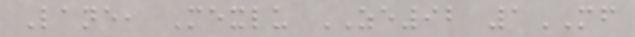Lane, Mexlu ZE92 1MF
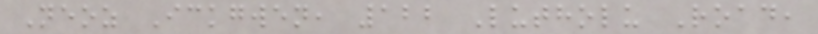Neoz Ickgwen, 122 Lutholu Road,
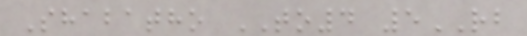Shabatho TO4 5RB
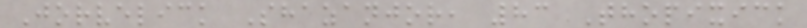Jorvelick Shazanjor, 83 Thopixick
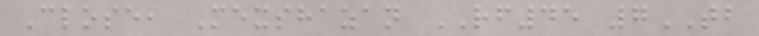Close, Mexshazan RF45 7TB
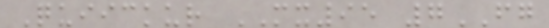Quiickur MX95 7FG
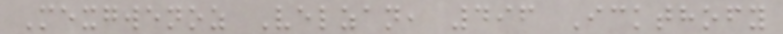Mexgwenoz Velzan, 496 Ickthofy
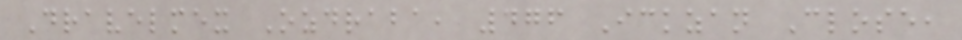Dravelmex Ozdraba, 476 Ickzan Close,
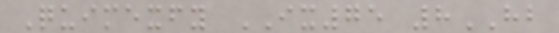Quimexfy IX75 8HB
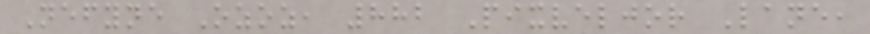Nefyne Ozoz, 882 Pixveljor Lane,
